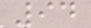94
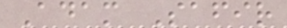Adam Safir
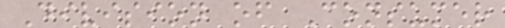Division of Consumer
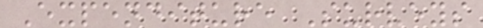Expenditure Surveys
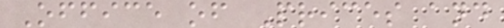Office of Prices and
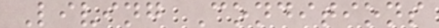Living Conditions
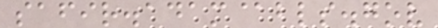safir.adam@bls.gov
